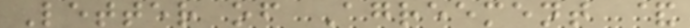Letter of Agreement &
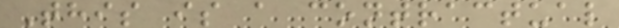This is a contractual
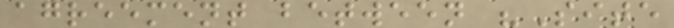agreement between "Site
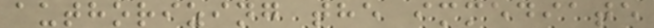authorizing the immediate
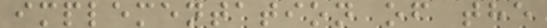implementation of the
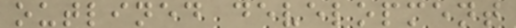outlined development
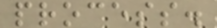process.
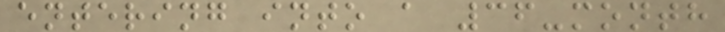entering into a 36-month
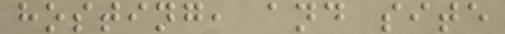hosting, and site
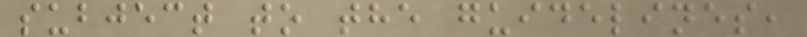subject to the guidelines,
